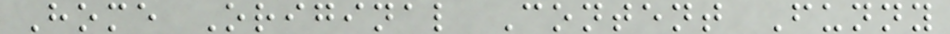Home Original Content Funny
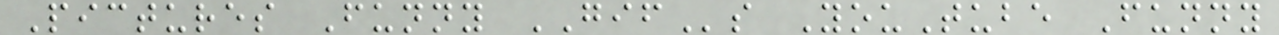Pictures Funny GIFs YouTube Funny
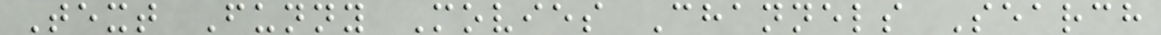Text Funny Movies Channels Search
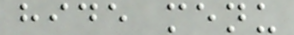hide menu
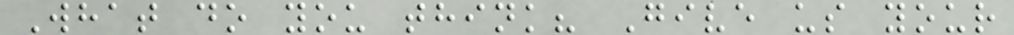What do you think? Give us your
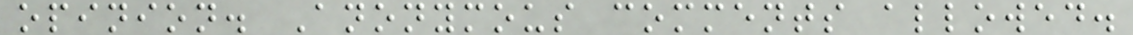opinion. Anonymous comments allowed.
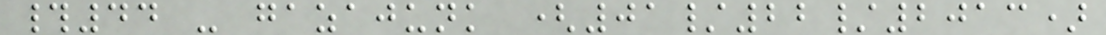#44 - gazajunk (01/22/2013)
